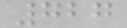727
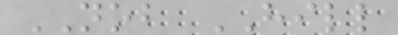NOB HILL
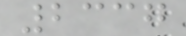2337
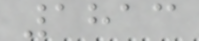1813
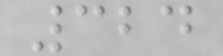324
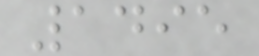1495
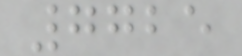7725
